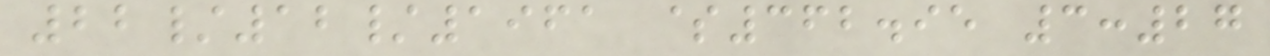22/12/1961 $362.95 3:27
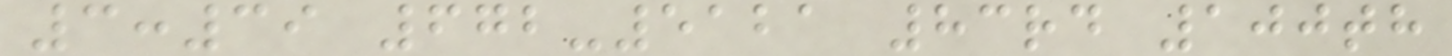3:39 672-5121 83rd 100th
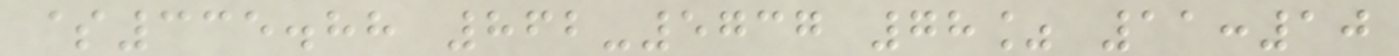$335.88 862-5737 78% 11:10
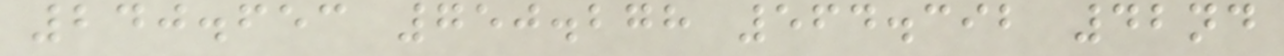240.653 750.278 564.392 42nd
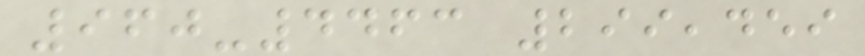960-4463 299,459
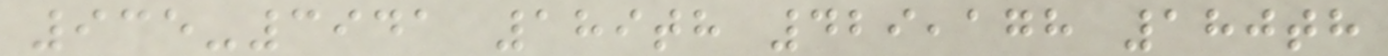935-3941 189th 429,178 180th
